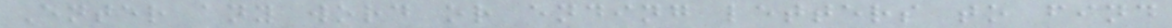Enter any word or ending letters to find
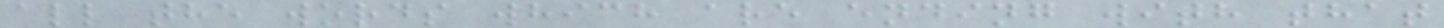all the words which are ending with that
